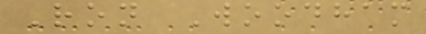Ron Woodham
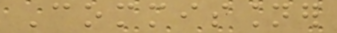Commissioner
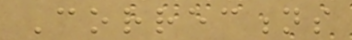Corrections
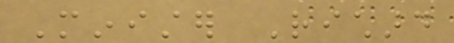Minister Richard
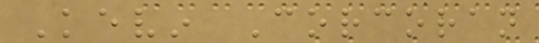Kevin Corcoran
